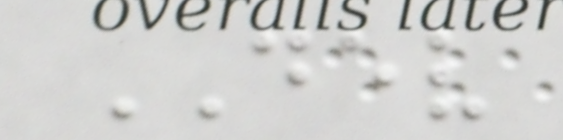DEV
